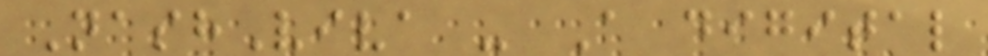NashViva - A digital
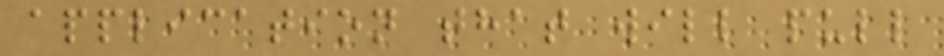application that will pull
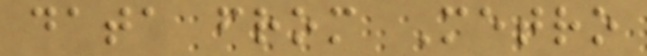data from Metro
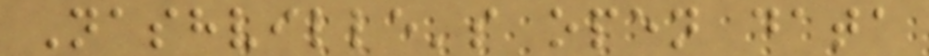Nashville's open data
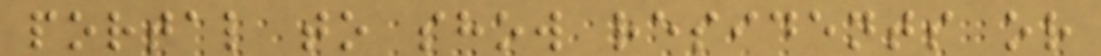portal to show residents or
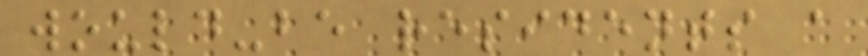would-be residents a
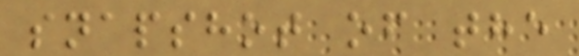snapshot of the
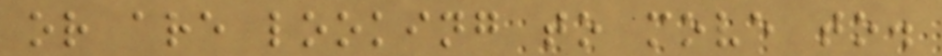or are looking to move to.
